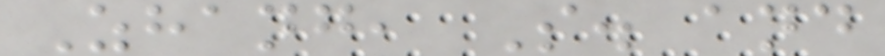Zhang, S. and
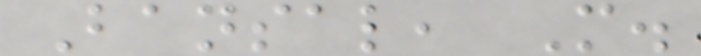Bansal, M.
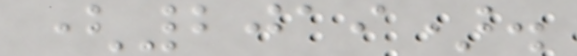(2019).
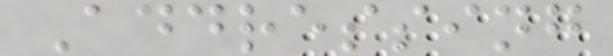Addressing
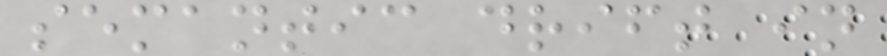semantic drift in
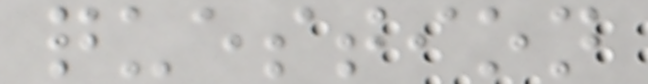question
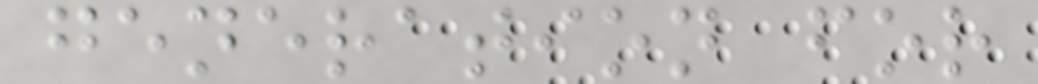generation for
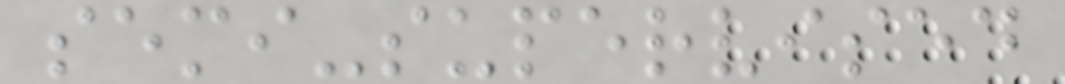semi-supervised
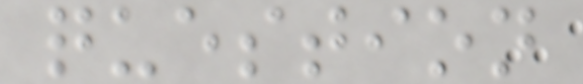question
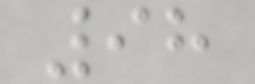98
